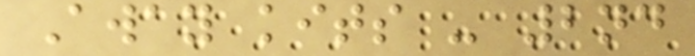Away kits - 2nd
